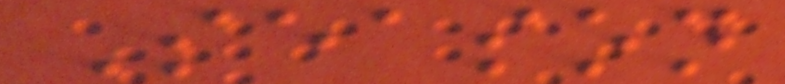Season
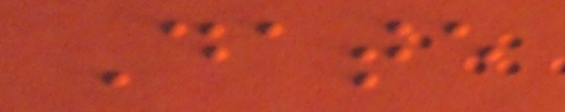Date
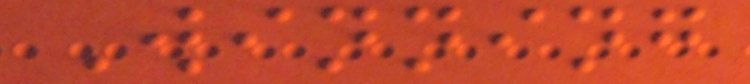Winning
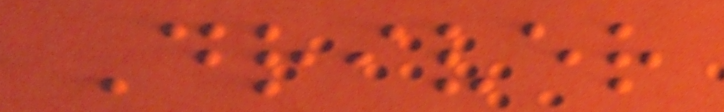Driver
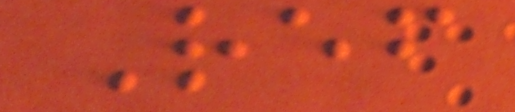Ref
